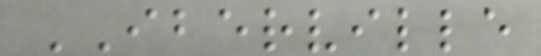IBERVILLE
